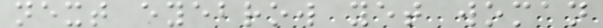next eyebrow yet woman
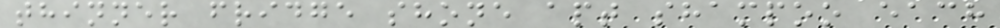thinner fridge shone apt shampoo each
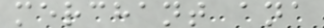merchant ana
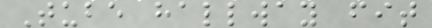Tube hallway fit
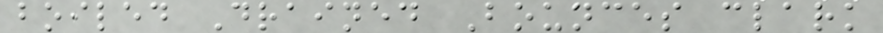boiled Drained Bounces clark
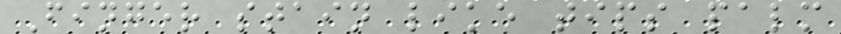Finger stain like tips palm
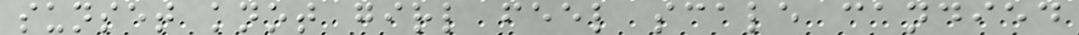sunset knot girl feel scale candied
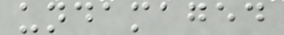undamaged
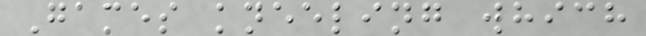Games kneeling which
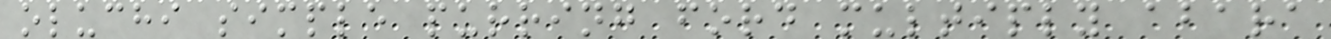oluchi simple purring ford multiply abara
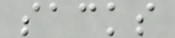sacks
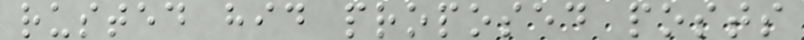rusted hid proposed posts
